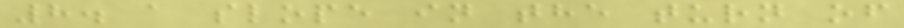8. a slope in the turn of
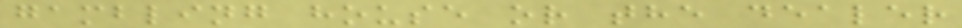gambling house or the dealer
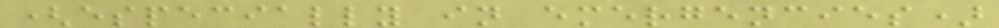(especially in emergencies)
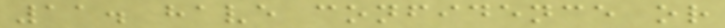11. have confidence or
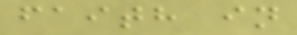faith in
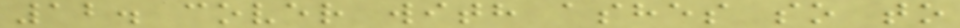12. cover with ashes so to
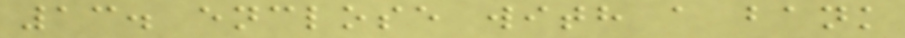13. enclose with a bank
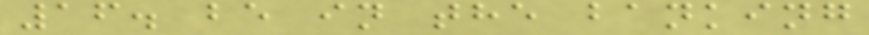16. be in the banking
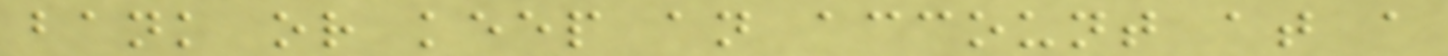bank or keep an account at a
